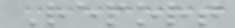Report
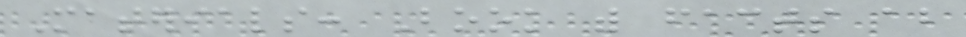Materials: Book with facts about
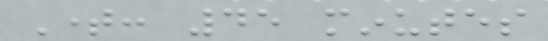Time: 45 minutes
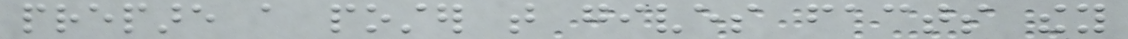prepare a poster that gives facts they
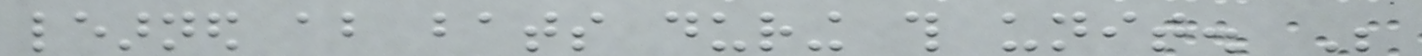learned about bats during this unit. Be
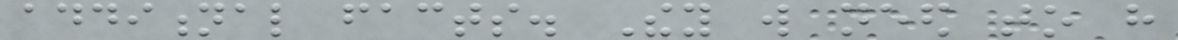additional facts. They will need to have
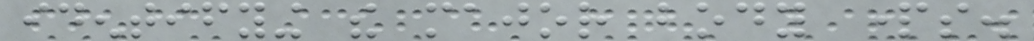identifying the major body parts.
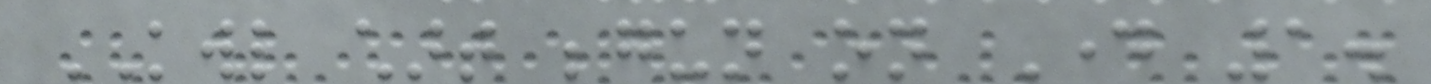KWL chart begun on Day 1.
